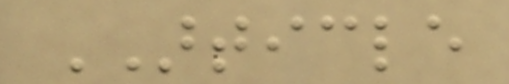ARTICLE
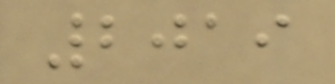2019
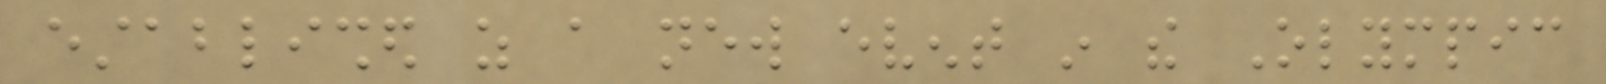established as a new event in the Olympic
